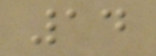14
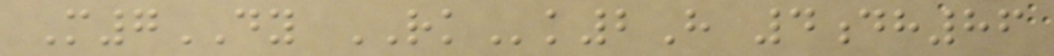M7DY RKk2H 4dh86
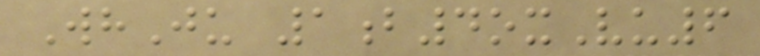WhJu 1b4oxVu6
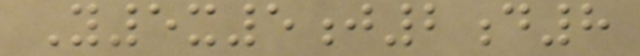Y5x5j2d8
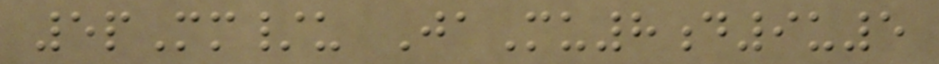5pMm/u JaMu8d9u5
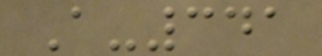A-341
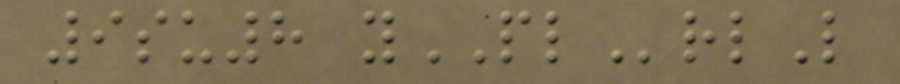9su8 yPLrlL
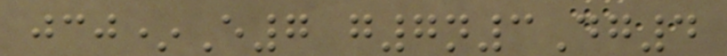jcj*E7 g7n3Dg4
